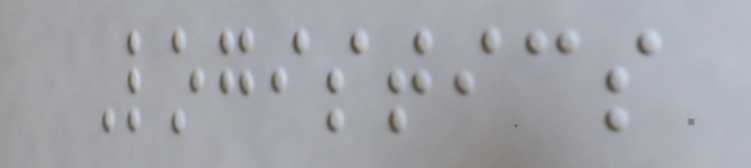Logistics
